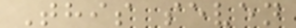This seven
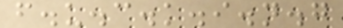f.u.c.k.i.n.g
